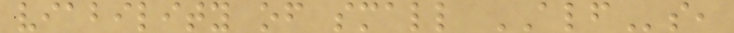viability of small ALFs,
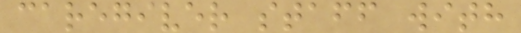caregiver staff with
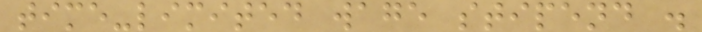time-limited wage stipend .
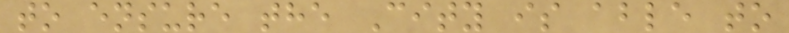to ensure the City is able to
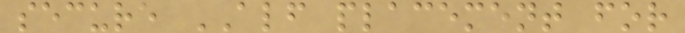secure ALF placement for
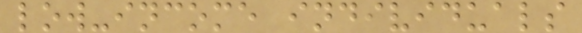low-income individuals
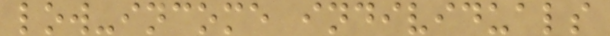low-income individuals
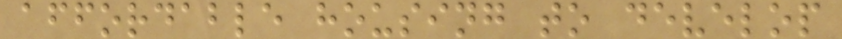affordable housing to develop
